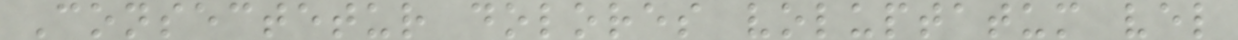Consectetur dolores voluptatum vel
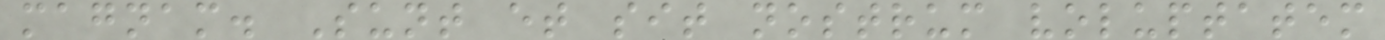magnam. Sunt et sit nostrum voluptatem
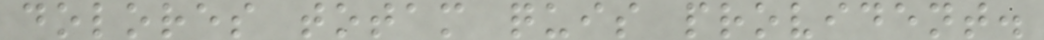dolores totam quis provident.
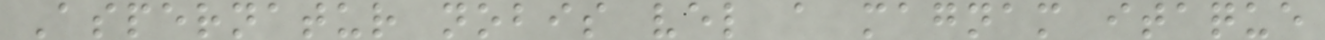Aspernatur nobis vel a magnam itaque
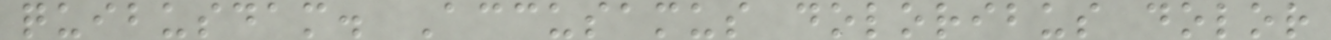quibusdam. Accusamus doloribus dolor
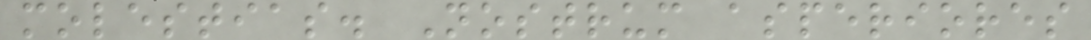molestias. Nostrum asperiores
